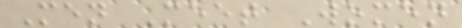Men Meet Women
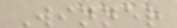Winner
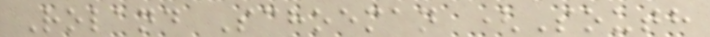Roland Schoeman (South
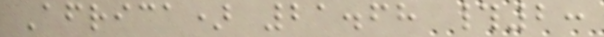Africa) 21.68 #2:
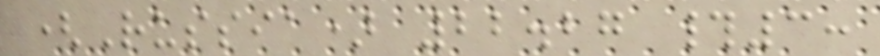(Russia) 22.27 #3:
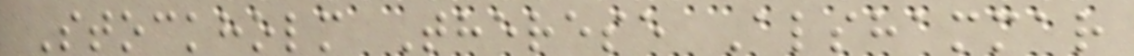Stockholm Therese Alshammar
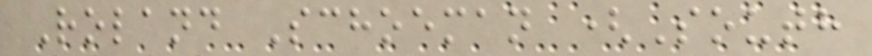Roland Schoeman (South
